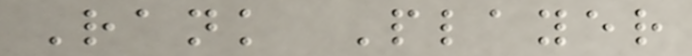Rank Player
